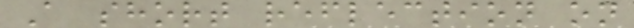A short reflection on
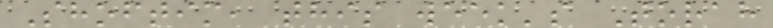Shoftim, this week's Torah
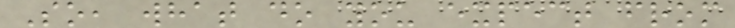So, what do you expect from
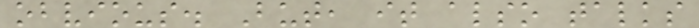obvious. But, it also talks
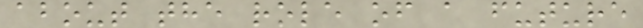about the role of a future
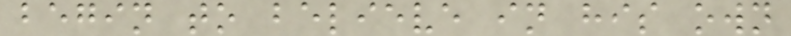begin to believe in his own
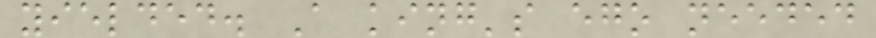yielded. A king's ego needed
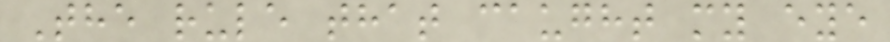The rule that caught my eye
